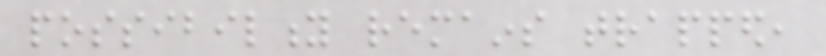possibility remains trapped,
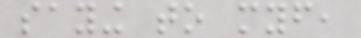saying to myself,
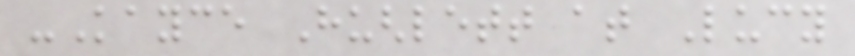-Kayce Hughlett at Lucy
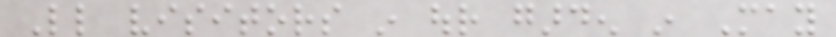Little visitors in our garden in May
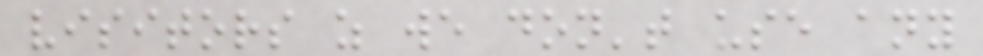visitors as we don't use any
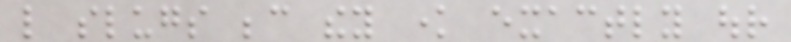like slugs because they know exactly our
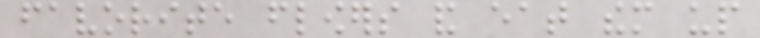favorite flowers and eat them up
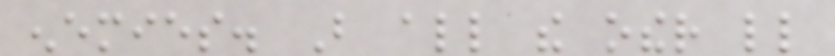enemies. But all the other little
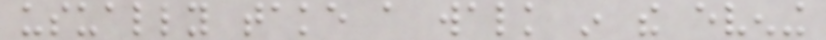usually take a walk in the evening
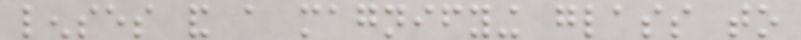lenses and a magnifying glass to
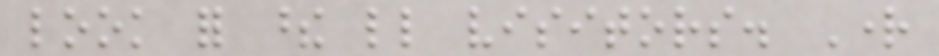look for these little visitors. Right
